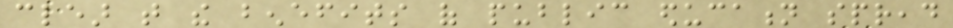clear that the benefits of public education spread
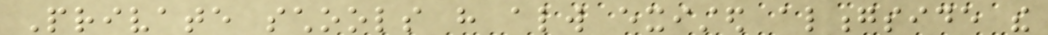Private schools have always existed alongside the
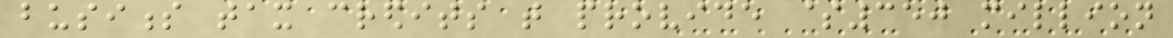business tax credits that provide $350 million
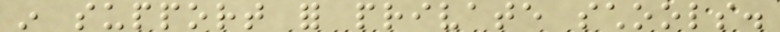in support for private schools.
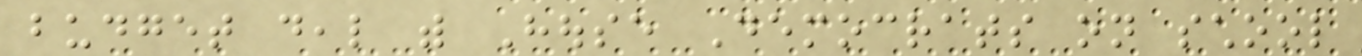budget deal with House Democrats on school
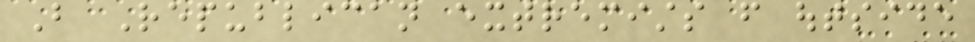But Republican extremists from outside
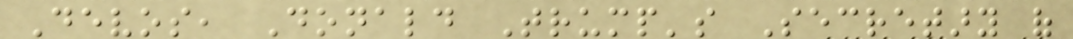Devos, Donald Trump's Secretary of
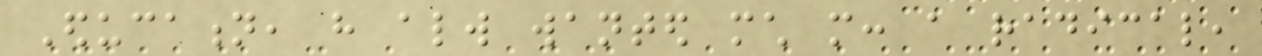Education, have always wanted much more: a radical,
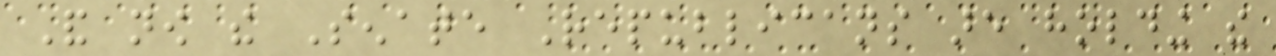And now the Senate Republicans are holding the
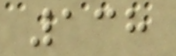138
